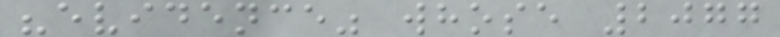"evidence" whose 2077
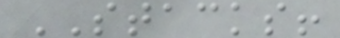STACKS!
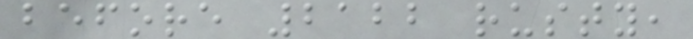before 2122 rusty,
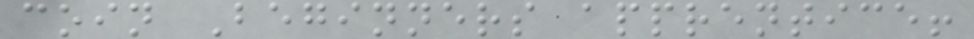coin Beginners apprentice!
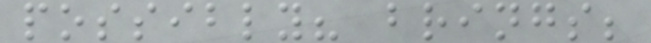possibly? brings;
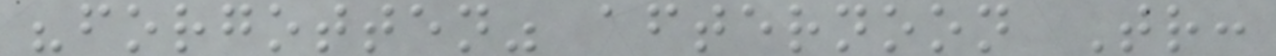"forgotten" afternoon Tr:
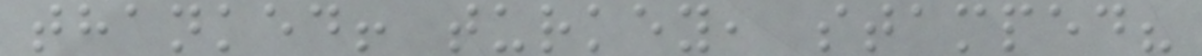thanked! turkey, stamped?
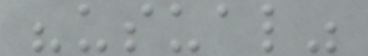"usual"
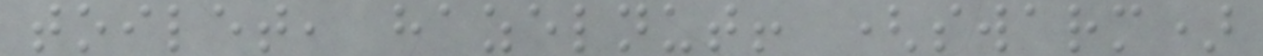toilet, hazelnut! (swarm)
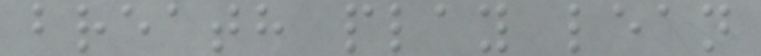breath play lean
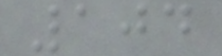104
